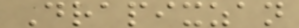Drapixzan
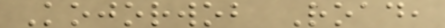Kojorwob Road,
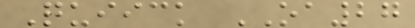Quiick OA27
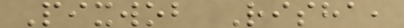Pixwob Risha,
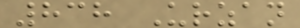838 Urzan
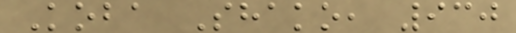Koba Shako, 930
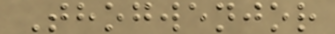Thogwenjor
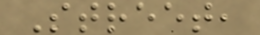Street,
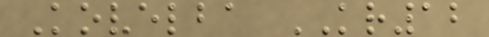Kovelba KR12
